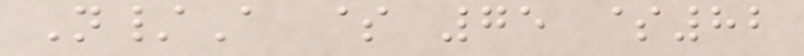N/A $ 75 $82
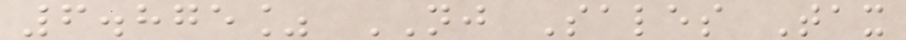6.875% NJ Sales Tax
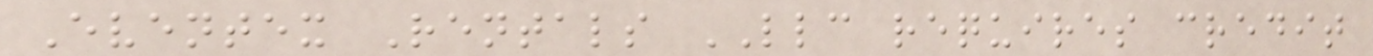Eventex Rentals LLC requires credit
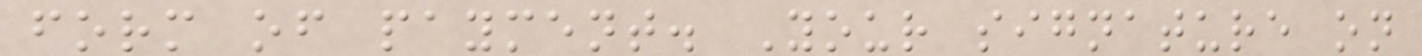form of payment. Your signature on
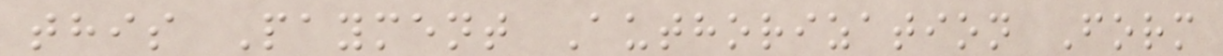this Payment Authorization Form
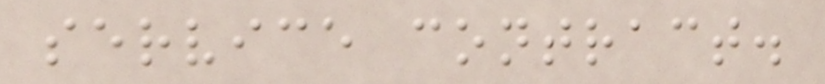service contract.
